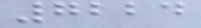7224
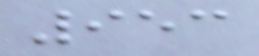953
